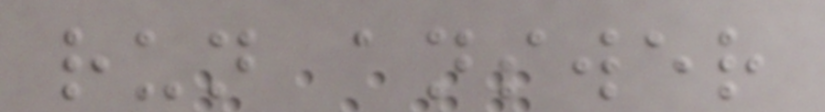run answer
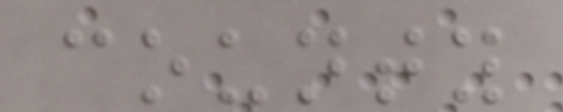county
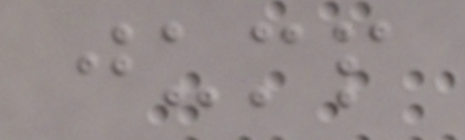jump
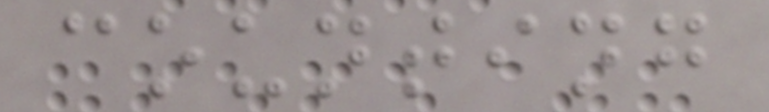counting
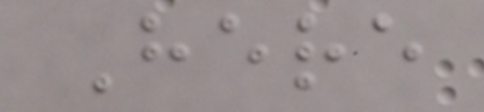Here
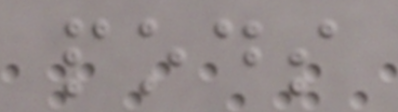pods
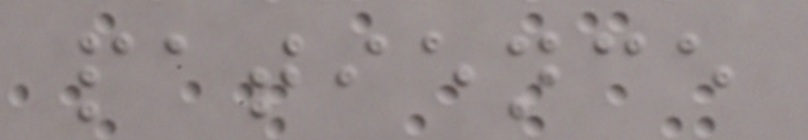patience
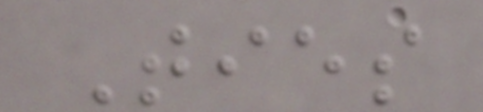Ties
